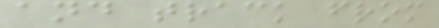and track from
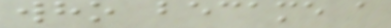who became a
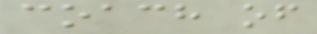coach of
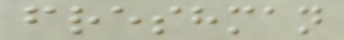freshman
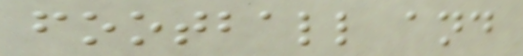football and
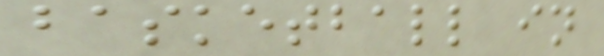basketball in
